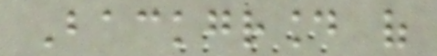Background of
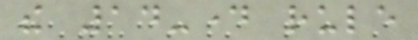the 14-day rule
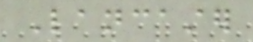Lancaster
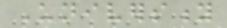University
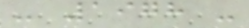- 1978 -
